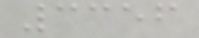3356
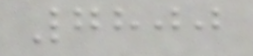7800
